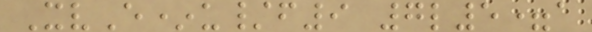XvE*u/f9 7l5=a
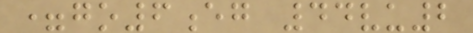=go6eg 44vu2
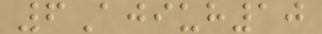6Ajiuh10
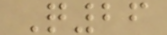Q26
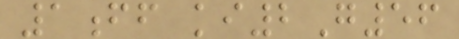1ff ki2G56
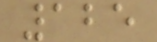125
